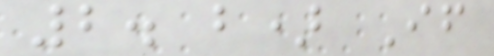2. b) If
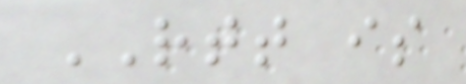RTT is
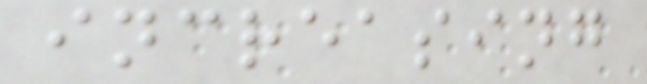increasing
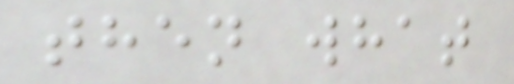then what
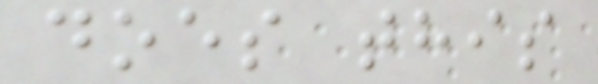does this
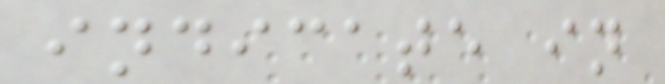indicate in
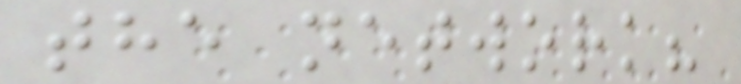the network?
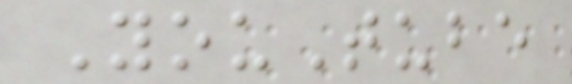YouTube
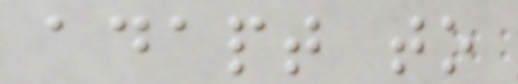adapt to
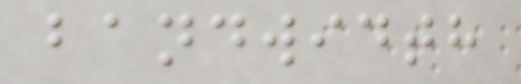bandwidth
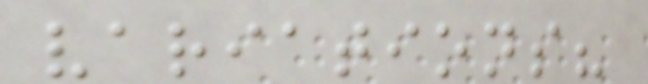variations?
